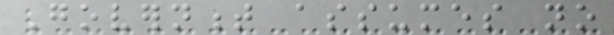Government assumes no
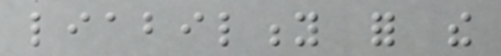liability for the
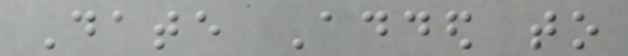Date Added to
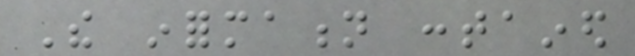The information contained
